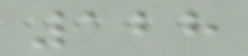128
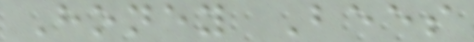Honey Bees
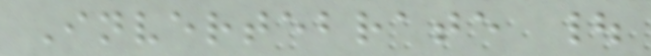Invertebrate |
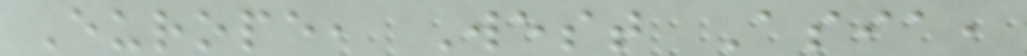Europe, West Asia,
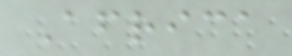Africa
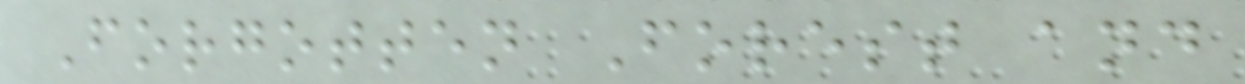Forgotten Forest and
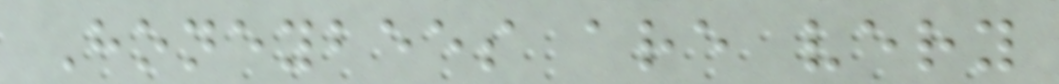Honeybees are very
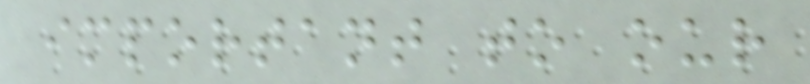important to our
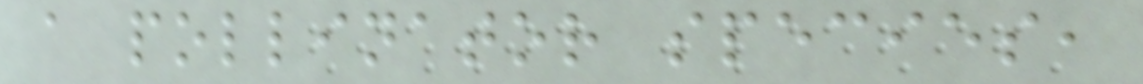a pollinator species,
